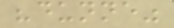"dunne"
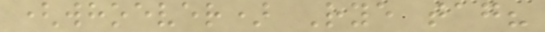(whoever) Rye tag?
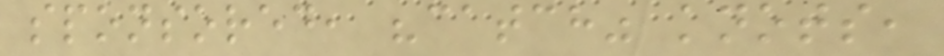sponsored, "catch" knots,
